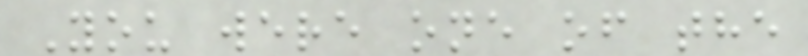You were one of the
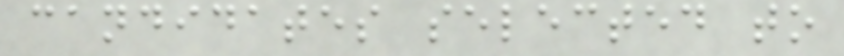candidates selected to
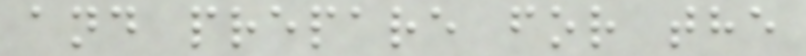and prepare for the
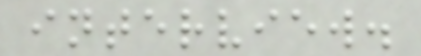interview.
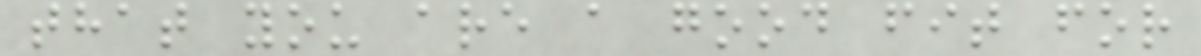that you are a good fit for
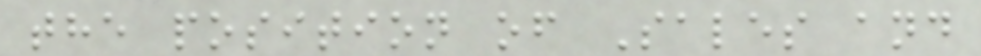the position of Sales and
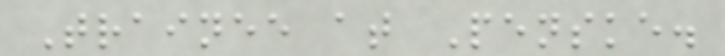Trainee at Penske.
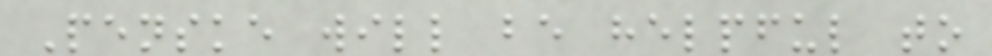Penske will be helpful to
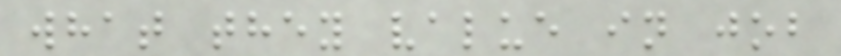what they value in job
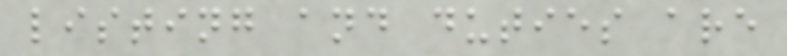listing and duties are
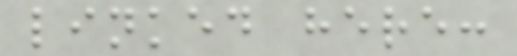linked here:
